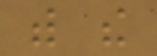with the
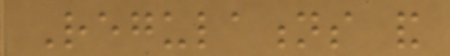Regulations and
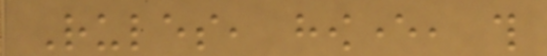Rules, however, this
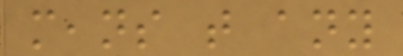means that any
